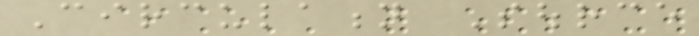Circulation Source
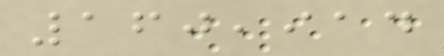160,914
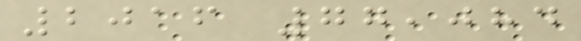2016 77,084
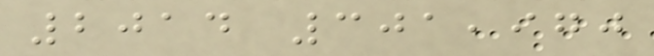2014 301,970
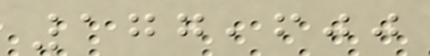177,600
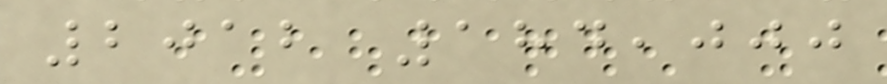2012 184,000
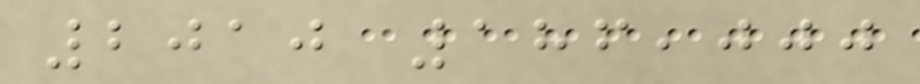2010 186,000
